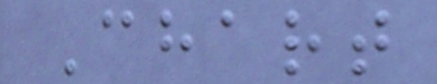Chart
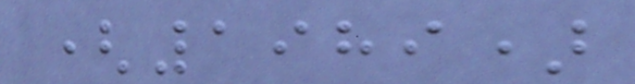(1989)
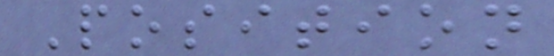Position
